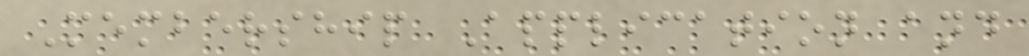Membership Application and
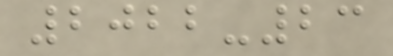2022-23
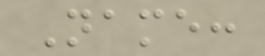Name:
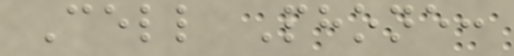Cell Phone:
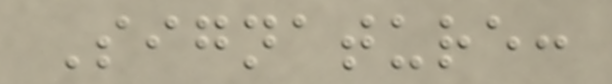Signature:
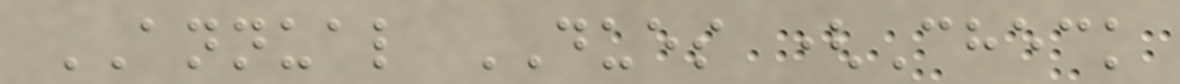ANNUAL DUES (Check
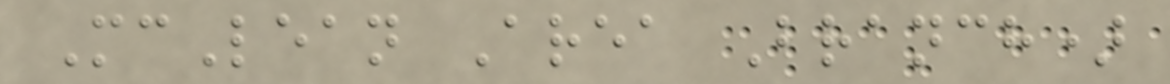McLean Area Branch)
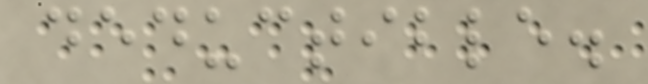deductible.
